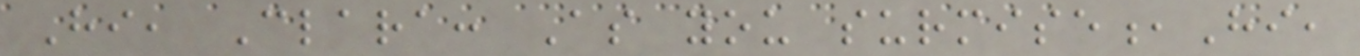Hi, Clara: As you surmise,Hi,
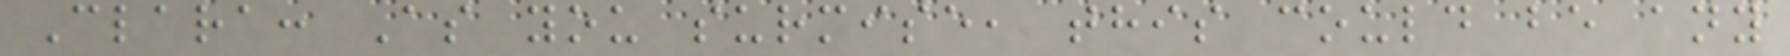Clara: As you surmise, this could be any
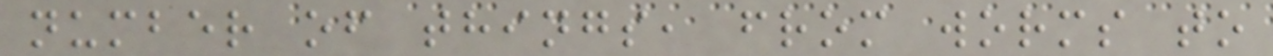number of things, from worms to
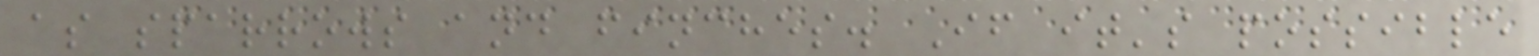as sparrows and finches. If it's possible
